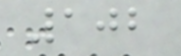102
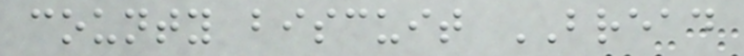county biscuit BREAD
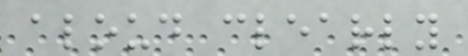aloud clearly
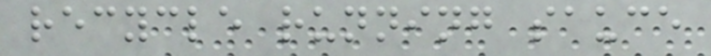recycle running sauce
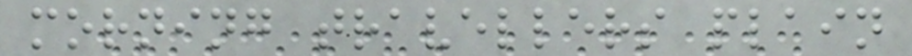morning travellers plain
